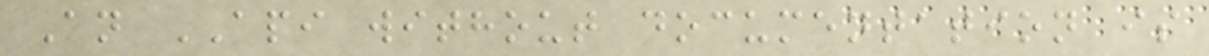An API without documentation is
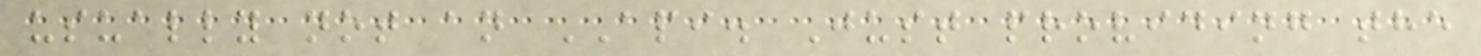usually not an API. Just providing the
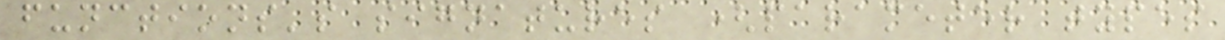functions's signatures (parameter types
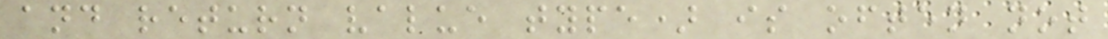and return value type) is often not
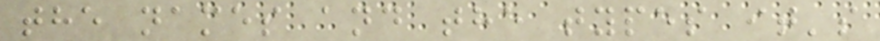the names and the types it's
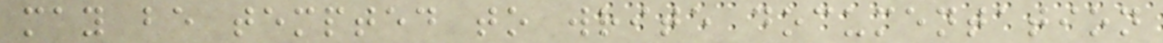may be tempted to write documentation
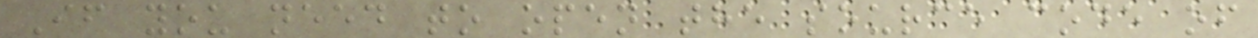If you need to open the source code of
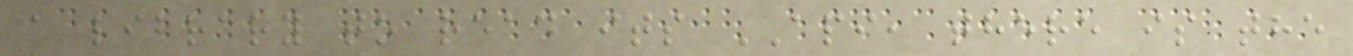a library to read its API, there is the
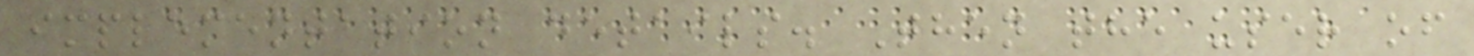implementation details. Then the user of
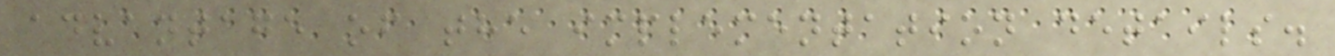advantage of the implementation details.
